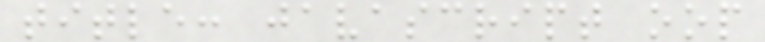title: javascript oop
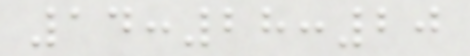14:28:20
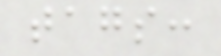tags:
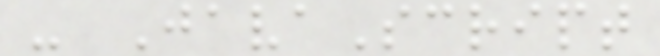- JavaScript
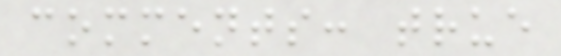comments: true
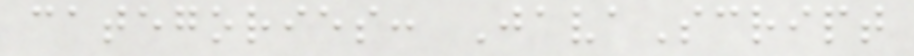categories: JavaScript
